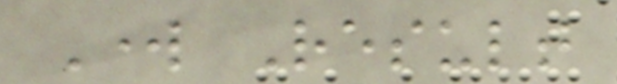Work Result
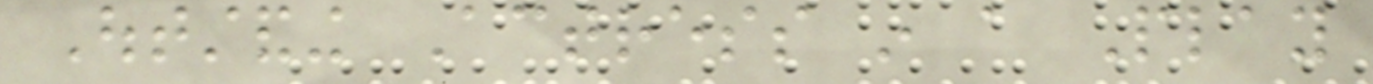Outstanding Actress in a Play
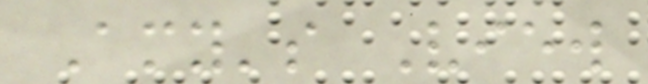Amy's View
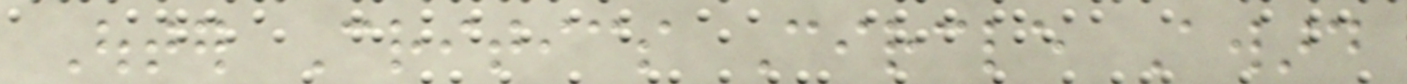Outer Critics Circle Award
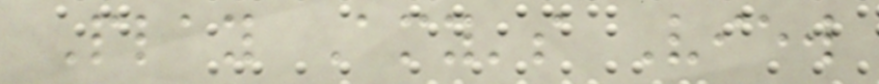Play Amy's View
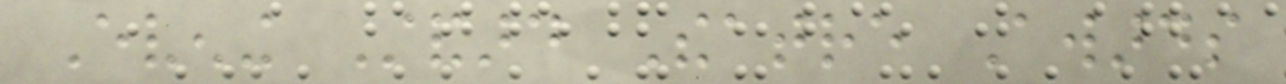Evening Standard Theatre Awards
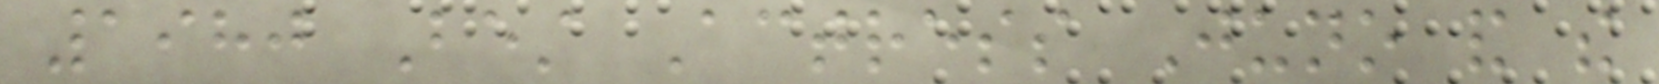1980 Best Actress Juno and the
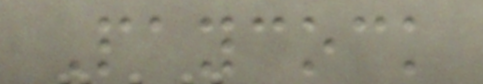Paycock
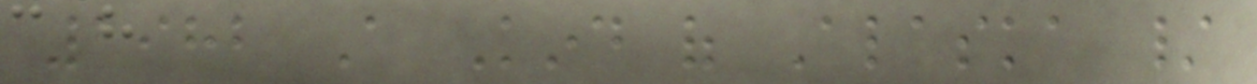1982 A Kind of Alaska /
